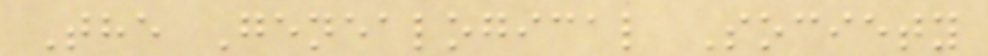The Genealogical Society
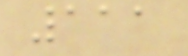111
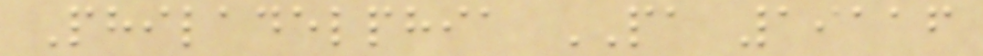Philadelphia PA 19116
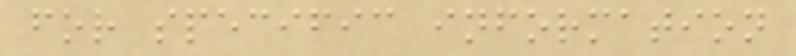for specific information
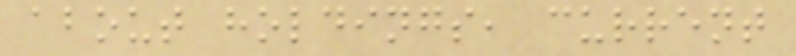about holdings, current
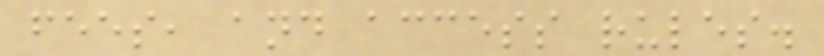fees, and access rules.
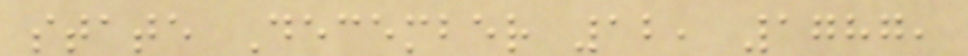state December 12, 1787,
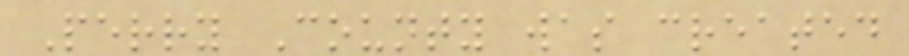Perry County was created
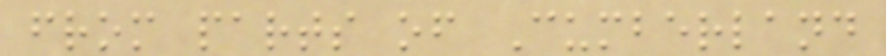from parts of Cumberland
